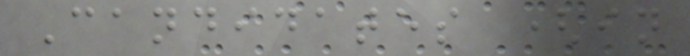Candidates (in
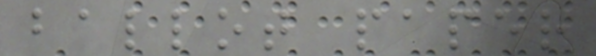ballot paper
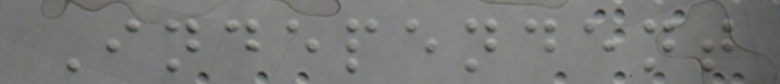Independent
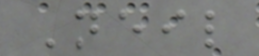Neil
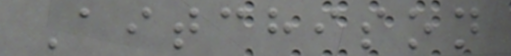Aitchison
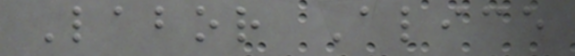Labor Alice
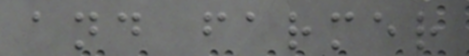and farmer
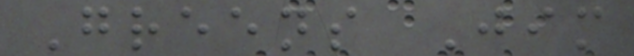Greens Jim
